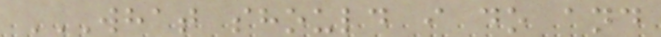WHAT SHOULD I DO AND
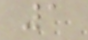1
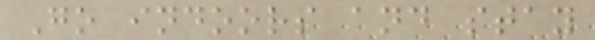Go indoors and stay
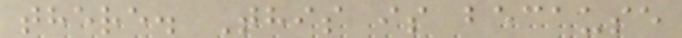there. This is because
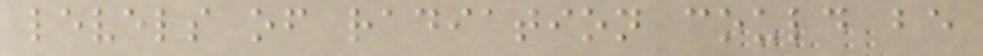levels of radiation could be
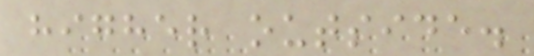higher outside.
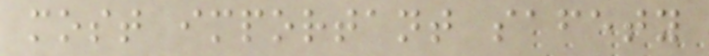most important safety
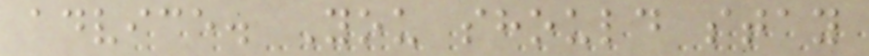advice. You should stay
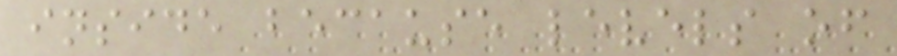inside because levels of
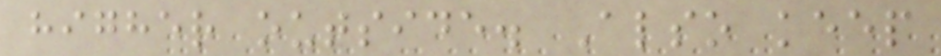higher outside. Also keep
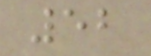52
